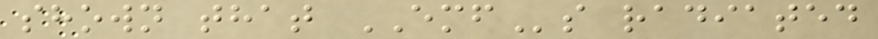shown that EMFs radiated
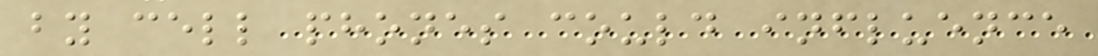by cell phones could influence
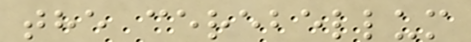the cerebellum
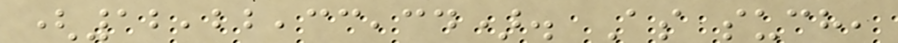(12,22,33,34). As such,
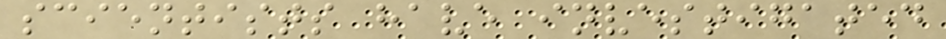scientists have investigated
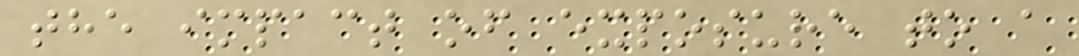the impact of exposure to a
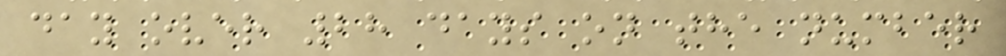day over 28 days on the number
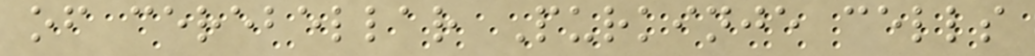of cerebellar Purkinje cells
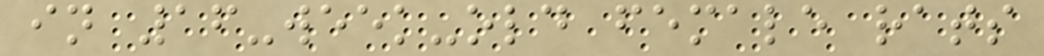in 16-week-old female rats
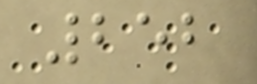252
